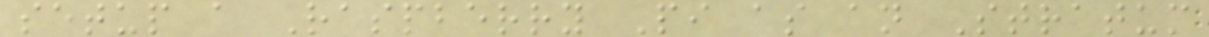setup a Raspberry Pi as an Stratum
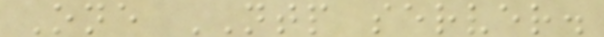One NTP server.
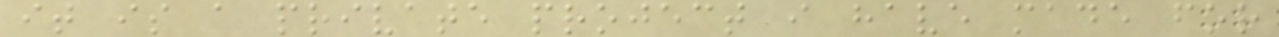it is a private project i have made for
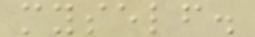myself.
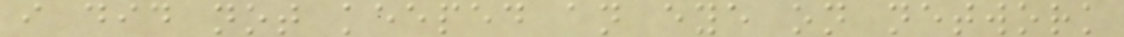i did not keeped an eye on network
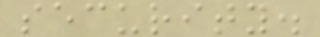security.
